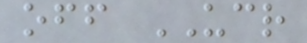off UCR
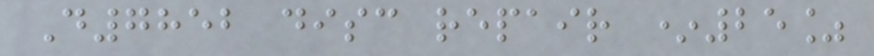D7852 disc repair *25%
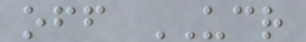off UCR
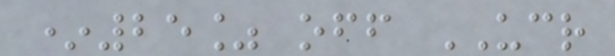*25% off UCR
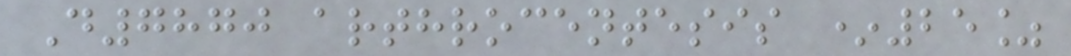D7870 arthrocentesis *25%
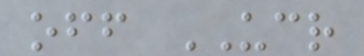off UCR
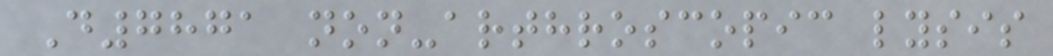D7871 non-arthroscopic lysis
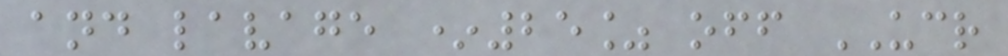and lavage *25% off UCR
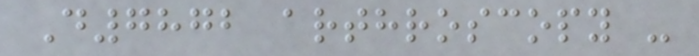D7872 arthroscopy -
